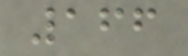166
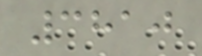3810
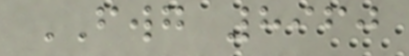FWG 8960
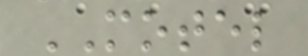MOTEL
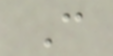C
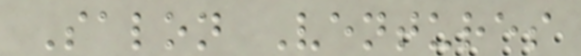Salon Ventures
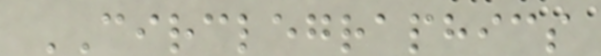CIRCLEGRAPHICS
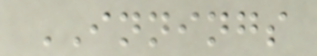INNINGS
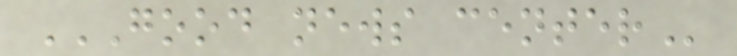GOOD NEWS CENTER
